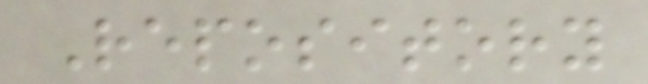Repository
